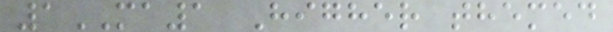1MA1 Higher themed
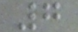7
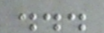...
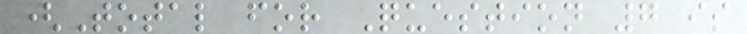(Total for Question 7 is
